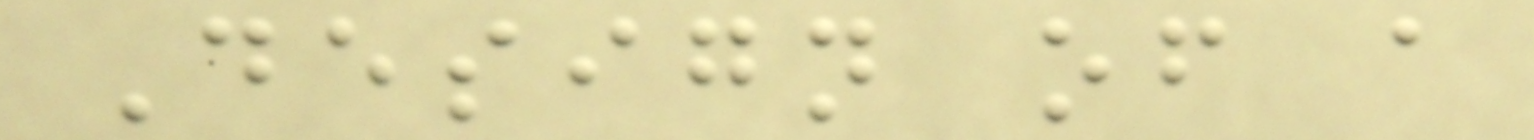Design of a
